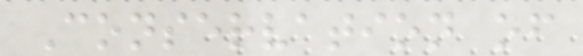Conservation of
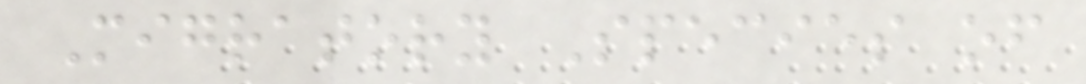Migratory Species of
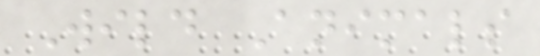Wild Animals
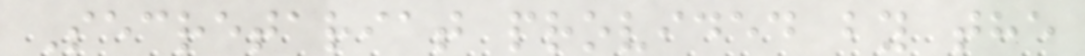Secretariat provided by the
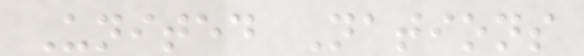United Nations
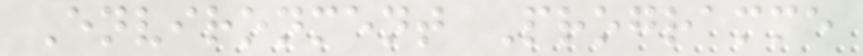Environment Programme
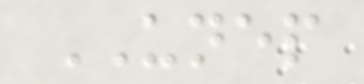UNEP
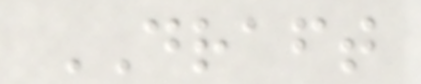DRAFT
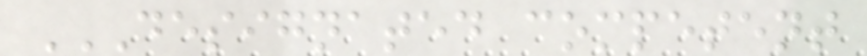DESIGNATED COMPETENT
